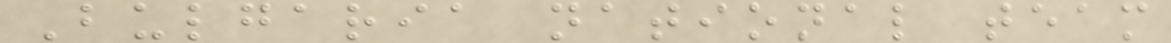Bulgaria national team
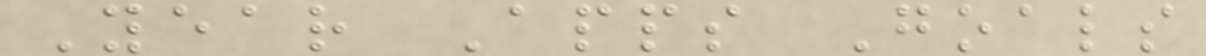Year Apps Goals
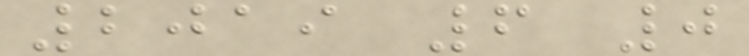2019 6 0
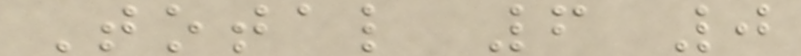Total 6 0
